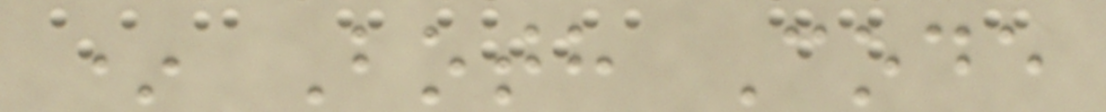* Both Code
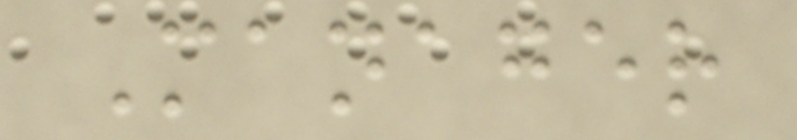Manager
